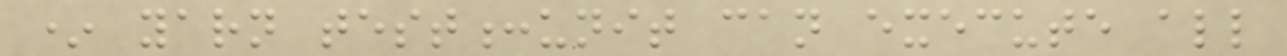* yarn test:unit can execute all
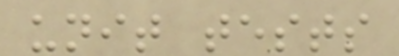unit tests
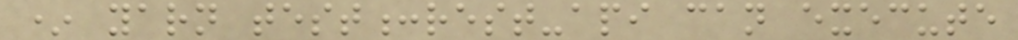* yarn test:rest-api can execute
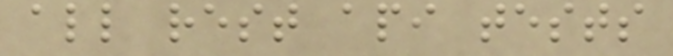all rest api tests
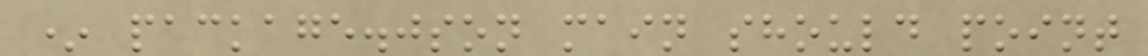* package.json main should point
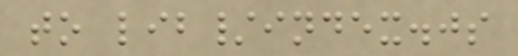to lib/index.js
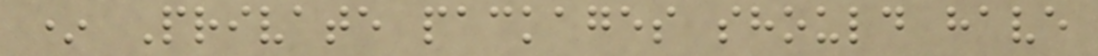* Private packages should have
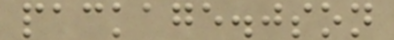package.json
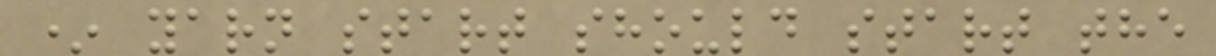* yarn start should start the
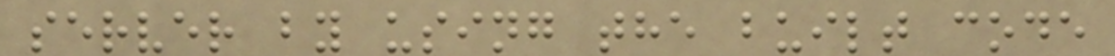server by using the built code
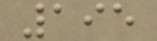195
